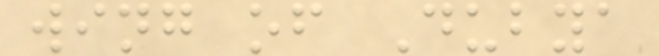wing of Dubya
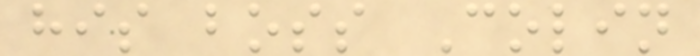his boss Colin
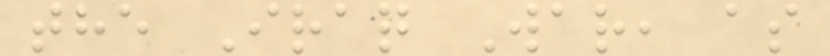the Iraq War, as
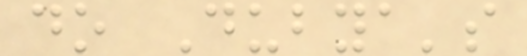do Dubya's
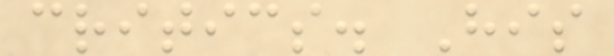critics. His
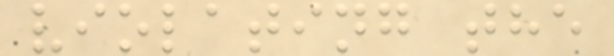violating the
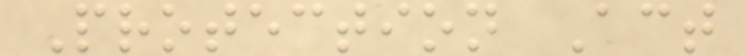Protection Act
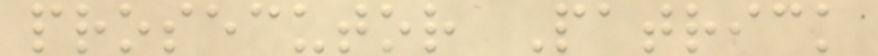prosecutor Patrick
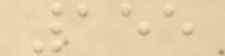155
